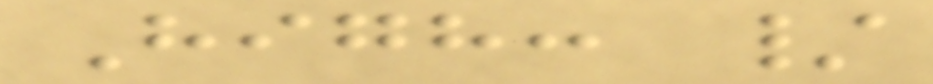High: /
